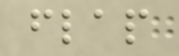flap
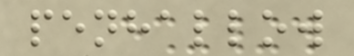penhallow
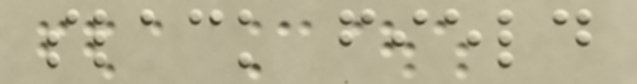slack field
